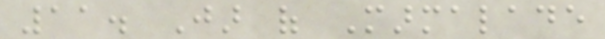11. Jar of Marmalade
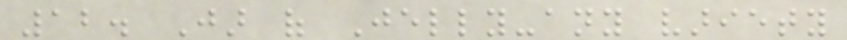12. Jar of Jelly-any variety
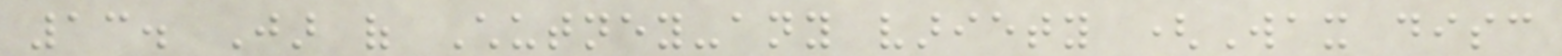13. Jar of Chutney-any variety (Wax disc
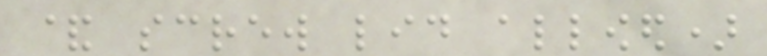& screw lid allowed)
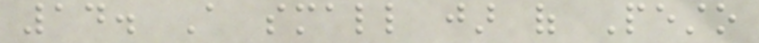14. A small jar of Pesto
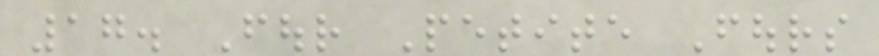17. Four Petite Fours
